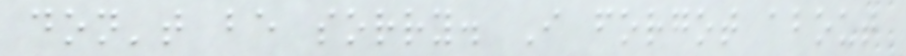don't be sorry. I forgot about
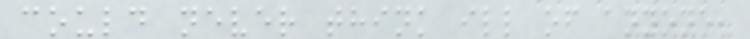could never think ill of anyone,
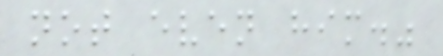not even him."
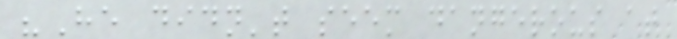"He didn't seem dangerous at
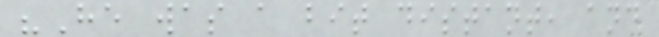"He was a bit distant, and
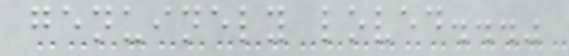genuinely loved..."
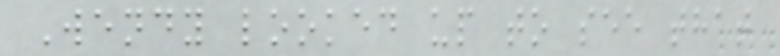Wendy looked up to see that
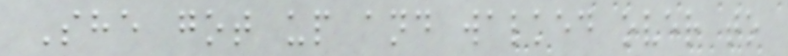She got up and walked over to
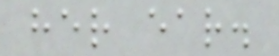her ear.
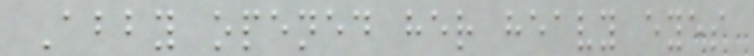Abby opened her heavy eyes
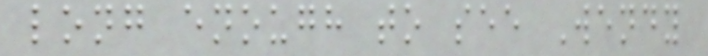long enough to see Wendy
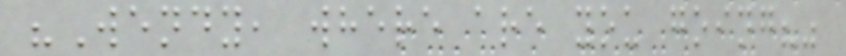"Wendy, where are you going?"
